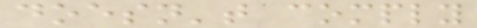doesn't comply
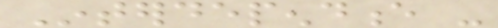Interdependence -
